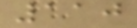110
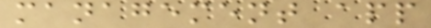management app
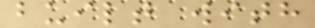built with
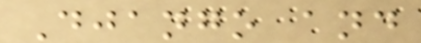Django and
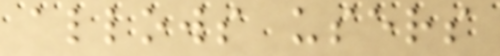allows users
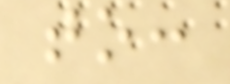to:
